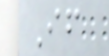If
